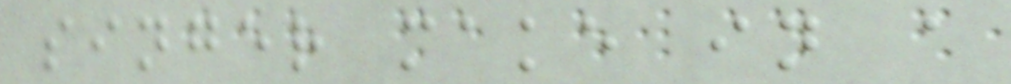singer make in a
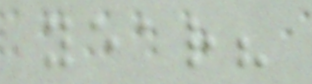year?
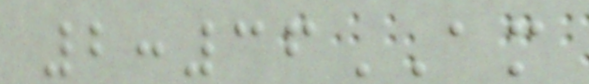2:36AM
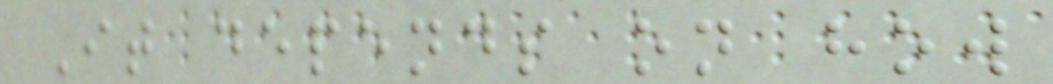It depends on how
